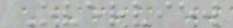Overview
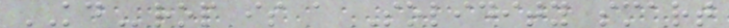KDrop is a Solidity smart
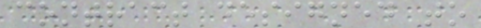contract designed to
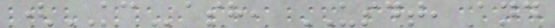(KCash, USDT, and
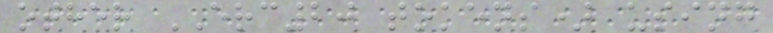other ERC20 tokens) using
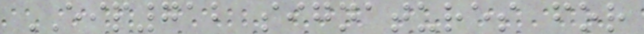EIP712 signatures for
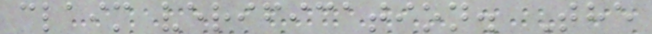claim verification. The
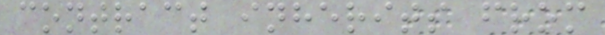contract inherits from
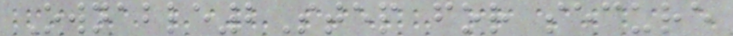Ownable2Step for secure
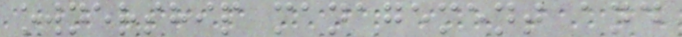ownership management and
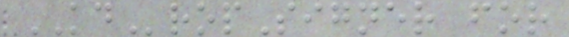KDropSigner for
